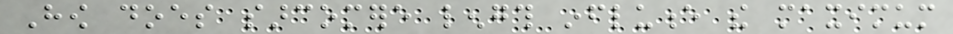How does sarcomere length influence the maximum
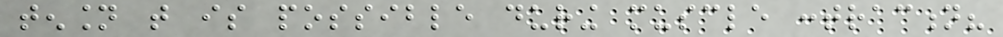tension that is possible during muscle contraction?
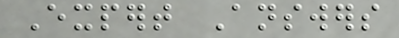Expert Answers
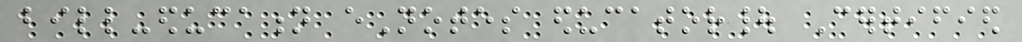bill-education eNotes educator| Certified
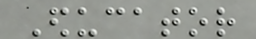Educator
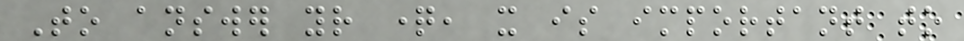To answer your question, it is important to
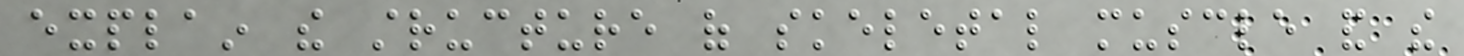explain the structure of skeletal muscle and the
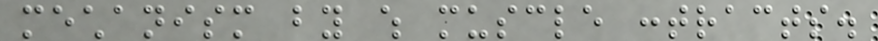mechanism by which muscle contracts.
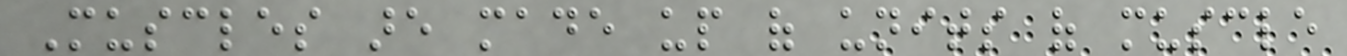Muscles are made up of units of muscle
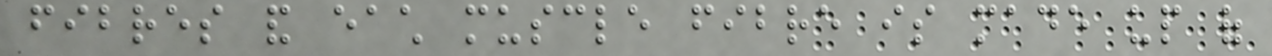fibres and each muscle fibre is made up of
